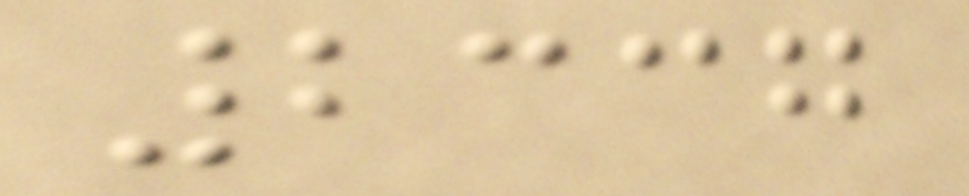2337
